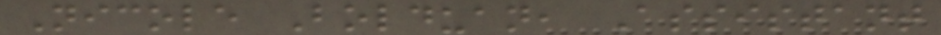Nicole Bolduan, Assistant
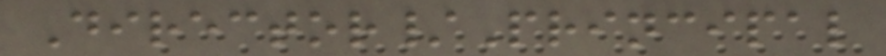Director/Principal
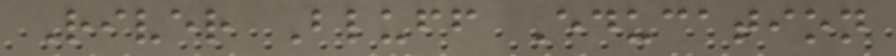River Bluff Education
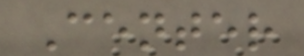Center
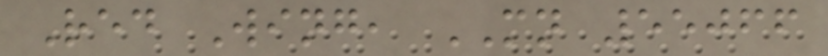Red Wing, MN 55066
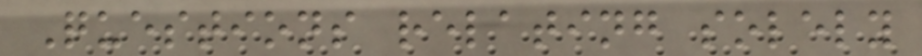Questions relating solely
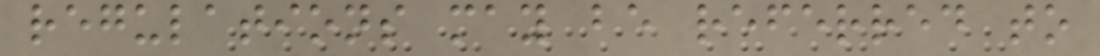regulations may be referred to
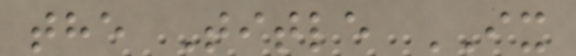the Title IX
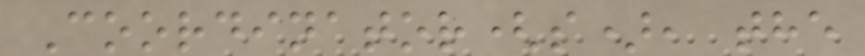Coordinator(s), the
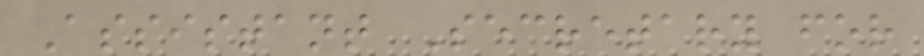Assistant Secretary for
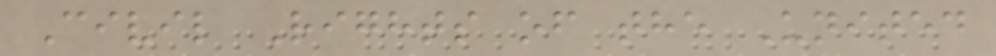Civil Rights of the United
